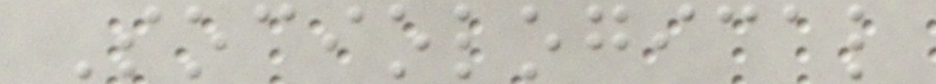Sociological
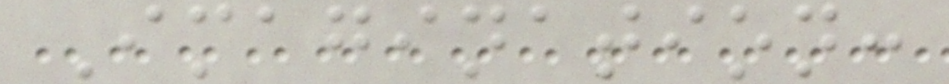Imagination:
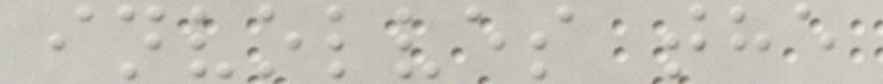involves the
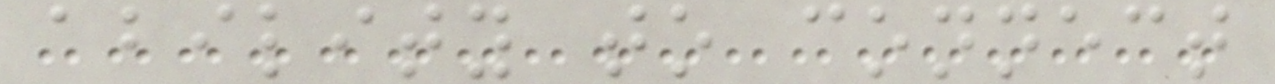ability to connect
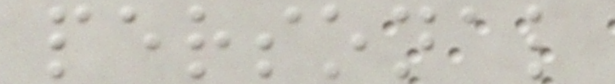personal
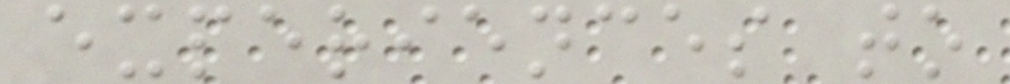experiences to
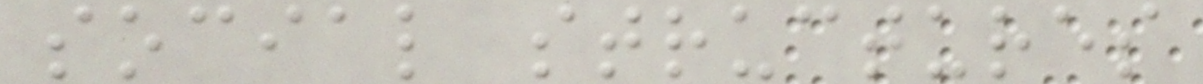social structures
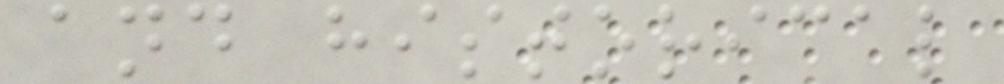and historical
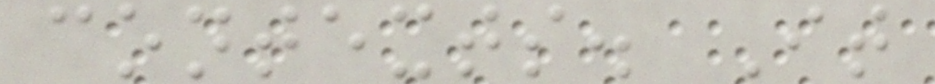contexts. It
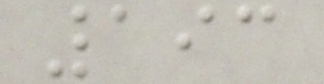193
